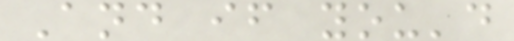And if you'd
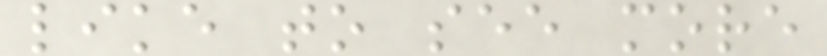like to see more
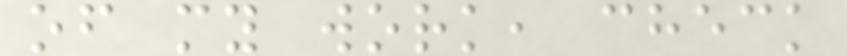of my work, check
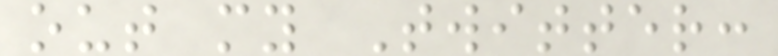out my Twitter:
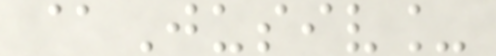@Jusiv_
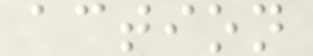action
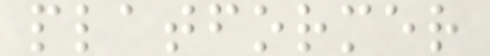platformer
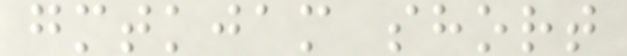gmtkjam short
